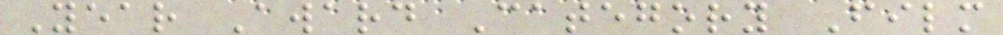Year Award Category Film
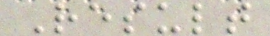Result
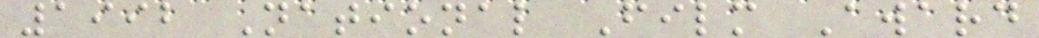1992 National Film Award
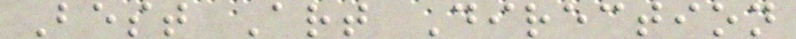Best Art Direction
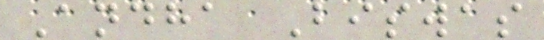Andha Biswas
